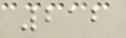212
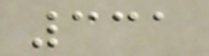331
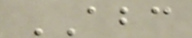ABC
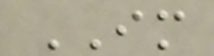IM
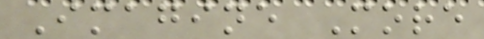Imagine More
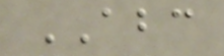ABC
